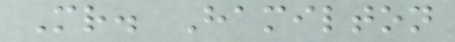Mr. Hamilton
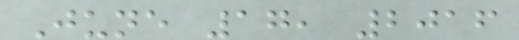June 17, 2016
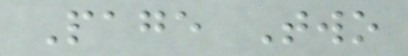Page Two
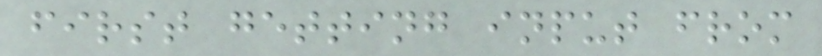first getting input from
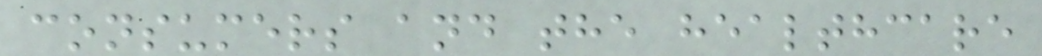consumers and the healthcare
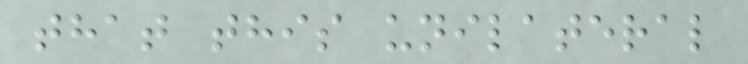that this unilateral
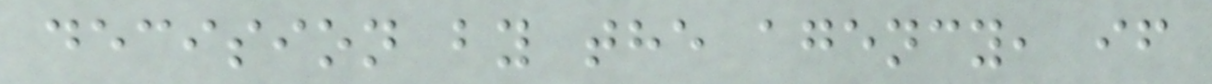decision by the agency, if
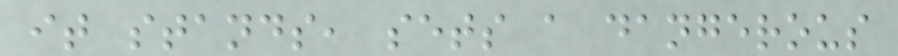it stands, sets a dangerous
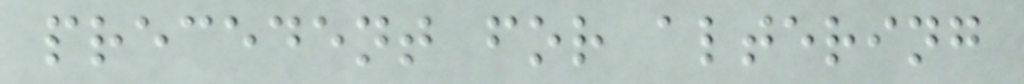precedent for altering
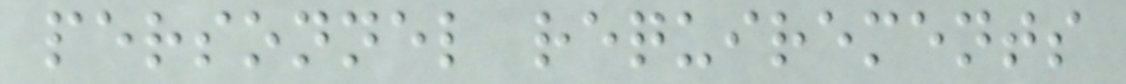personnel requirements
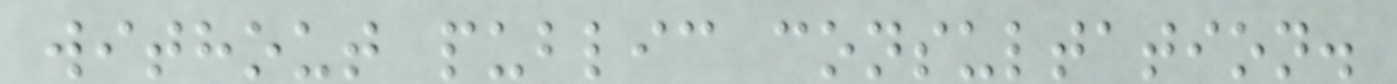without public consultation.
